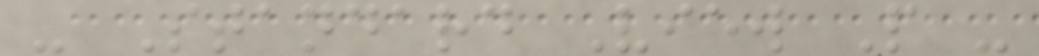- Standard View P -
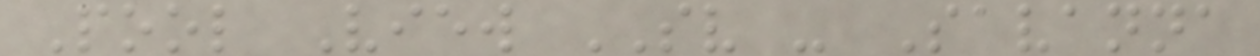Pool View SV - Savanna
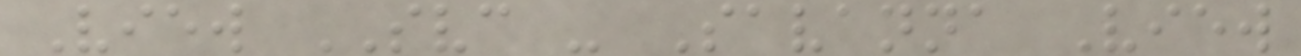View SVC - Savanna View
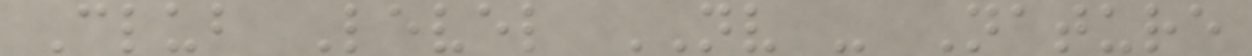Club Level NV - Nature
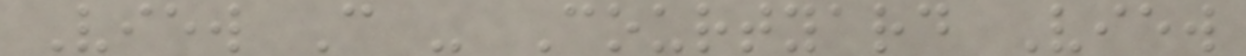View C - Courtyard View
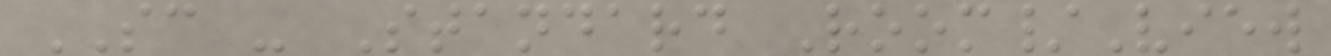SC - Standard Room/View
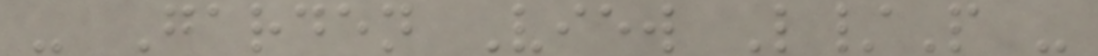- Garden View L/P -
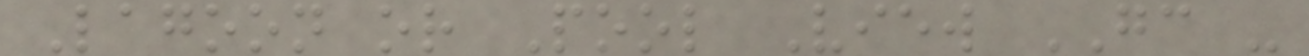Lagoon or Pool View GC -
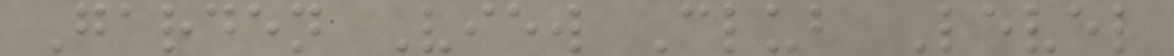Garden View Club Level
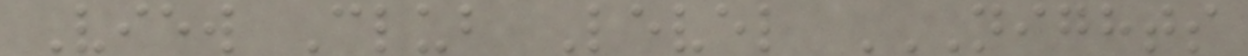View Club Level NIGHTS
